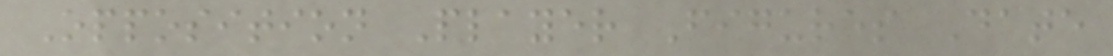Opposition Player Figures Date
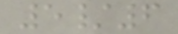5/6
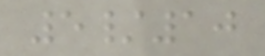5/10
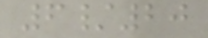6/20
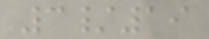3/19
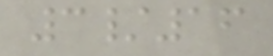3/16
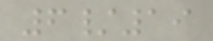6/19
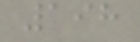198
